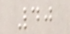40
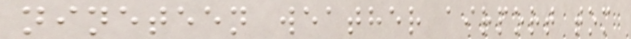nineteen weather airport tom
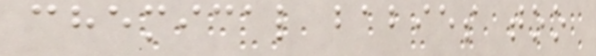chemical babies too
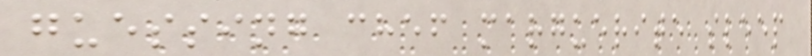guessing chef marguerite sleep
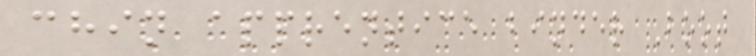chin apprentice binder Boot
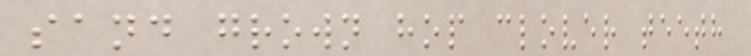sand grown hop clover teeth
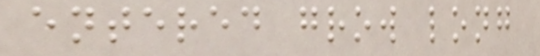entered grow long
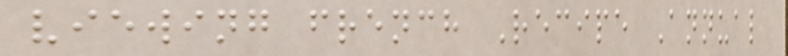viewing french Recipe Annual
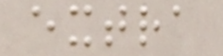extra
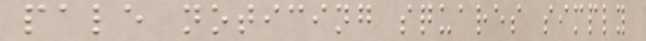pale noticing squares simply
